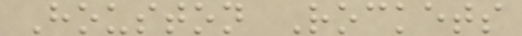Houston Rockets
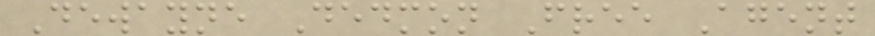Dewayne Dedmon Free Agent
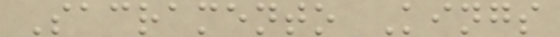Sacramento Kings
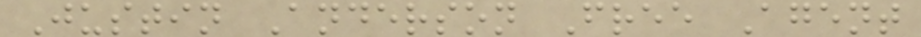Justin Anderson Free Agent
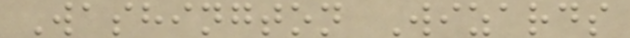Washington Wizards
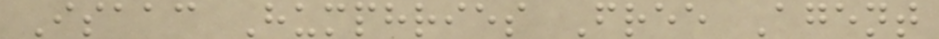Isaac Humphries Free Agent
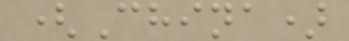(China)
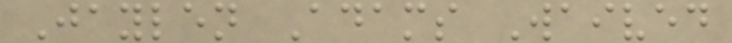Jaylen Adams Waived
